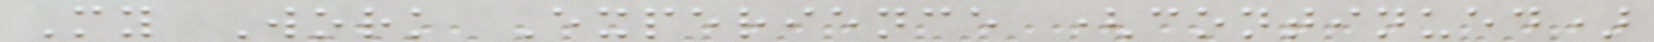My Work Experience (continued)
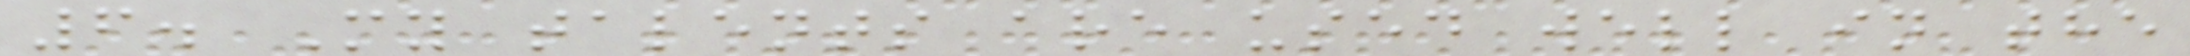6. My talents are used well in the
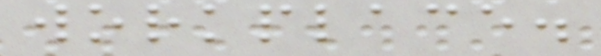workplace.
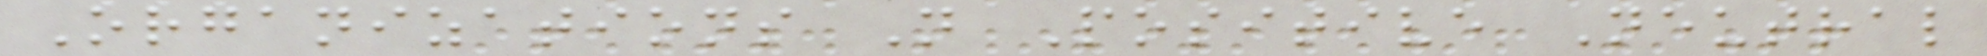Organizations N Positive Neutral
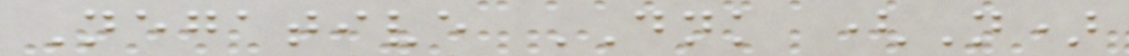Negative DNK (N)
